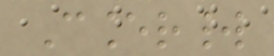Cancerworld
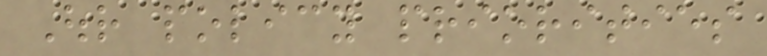Our policy priorities
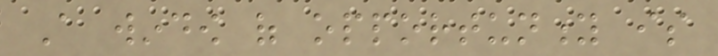A window of opportunity is
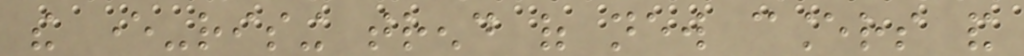the ever-rising trend of new cancers and
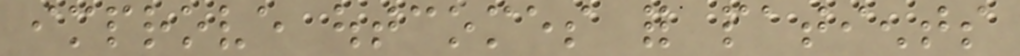improve outcomes for patients
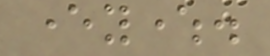everywhere.
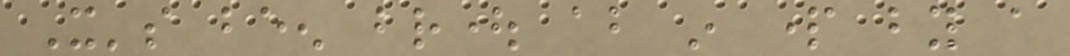It's been brought about in part by a
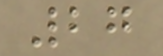27
